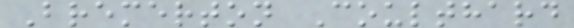Bremerton Coulthard
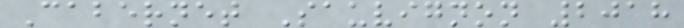Cabernet Sauvignon 2018
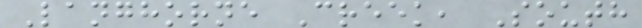Langhorne Creek, South
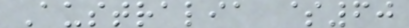Australia $60
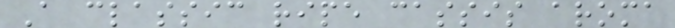A classic ripe cassis aroma
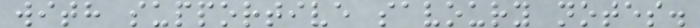with supportive savoury notes.
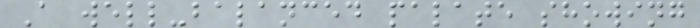A well-balanced palate showing
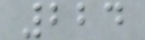224
